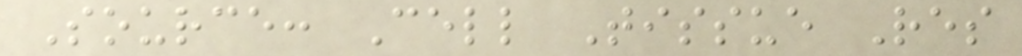Source: Cell Tissue Res
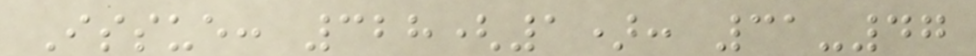Issue: 328(1): 31-47
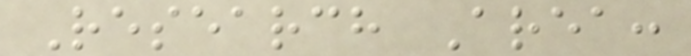Research Area:
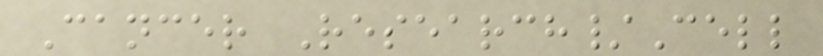Cancer Research/Cell
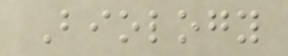Biology
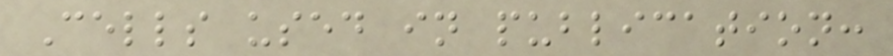Cells used in publication:
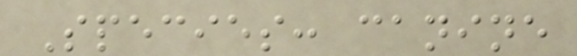Species: canine
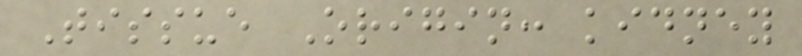Tissue Origin: kidney
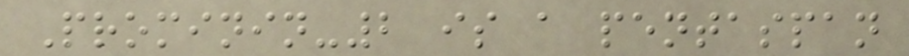Prominin-2 is a pentaspan
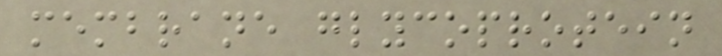membrane glycoprotein
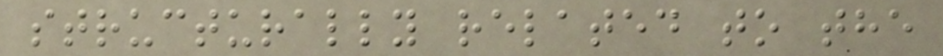structurally related to the
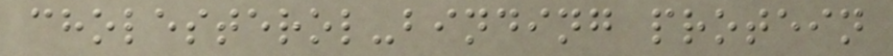cholesterol-binding protein
